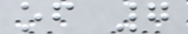of 7
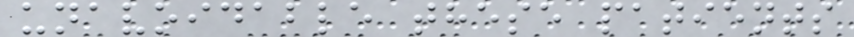unavoidable these patients
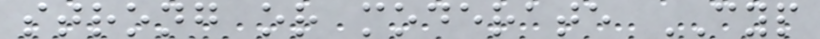strong or moderate CYP
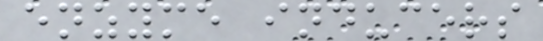enzyme inducers
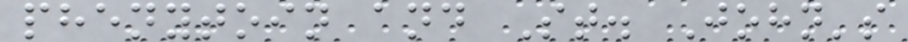phenytoin and St. John's
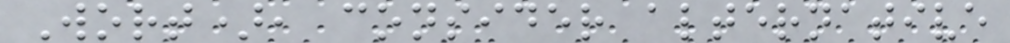Wort), consider alternative
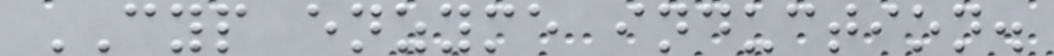CYP enzyme induction.
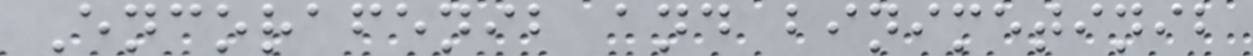Encorafenib and binimetinib
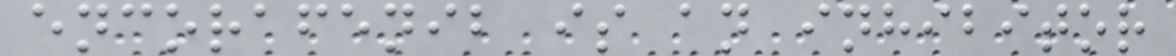encorafenib is an inhibitor
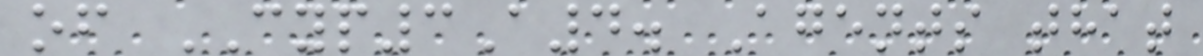of CYP3A4. Agents that
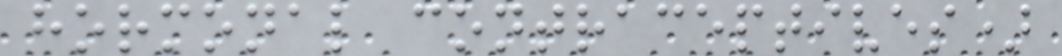hormonal contraceptives)
